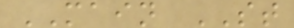MAIN ST
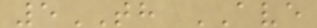5TH AVE
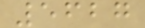5627
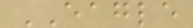EAGLE
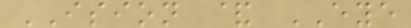ISION & EYE
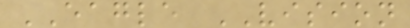EAGLE VISION
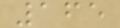165
